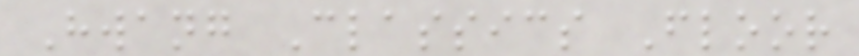Hwang Classics Floor
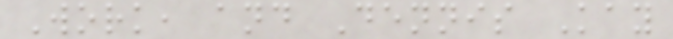Work, and Dennis Kay
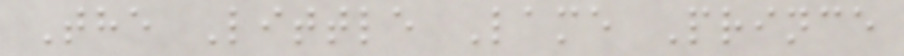The Little Lame Prince
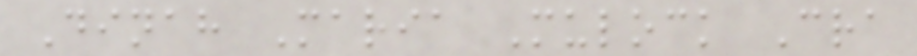Dinah Maria Mulock Cra
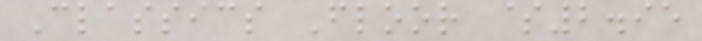Classics Floor $2.95
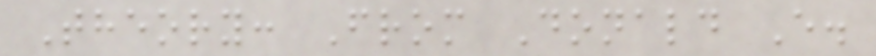Theory: From Donald E.
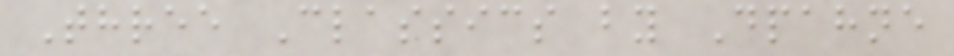Three Classics by Dpahne
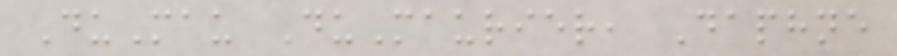DuMau DuMaurier, Daphne
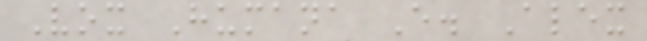Vox Humana E. Alex
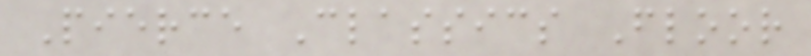Pierce Classics Floor
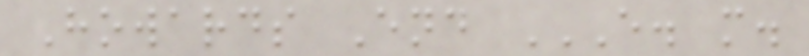Howards End E. M.
